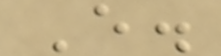E.
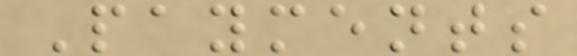Payments
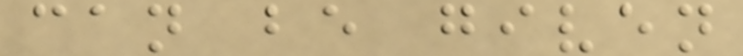can be given
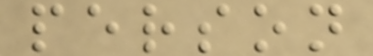person
